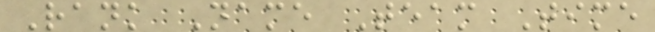Rank Name Team Time
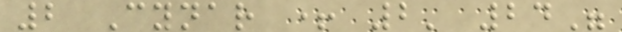2 Cynar + 2' 24"
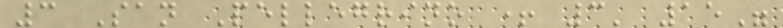3 San Pellegrino + 3' 15"
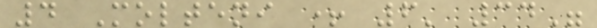4 Molteni + 6' 34"
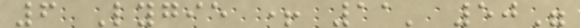6 Lygie + 11' 50"
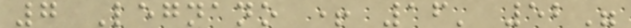7 Legnano + 16' 52"
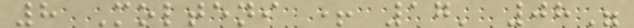8 Molteni + 17' 08"
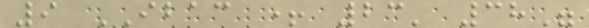9 IBAC + 23' 38"
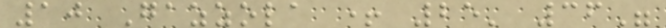10 Gazzola + 25' 36"
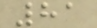81
